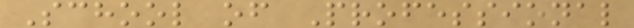School of Professional
